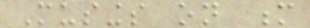Musings on m
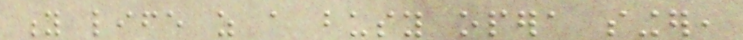y life as a busy opera singer,
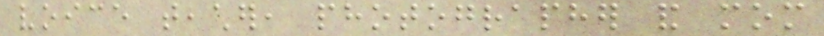voice teacher, photographer and mom
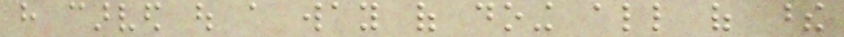have carved out a way of doing all of these
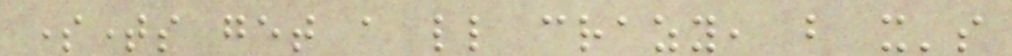sometimes get a little crazy, but it's
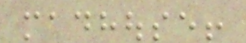madhouse!
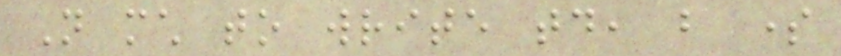Not much to write today, but some
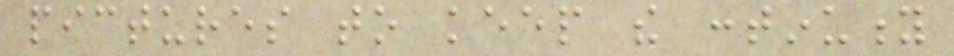pictures to keep the continuity
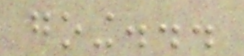going...
